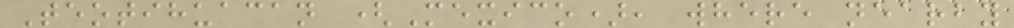Teotihuacan (Mexico), where nearby
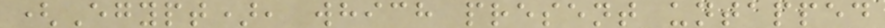(Egypt), which present untapped
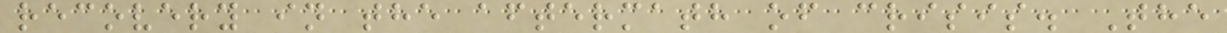recovery in the aftermath of crisis. The
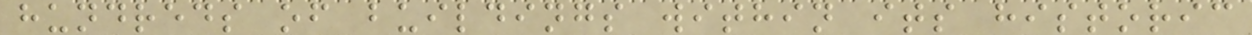hundreds of buildings within its historic
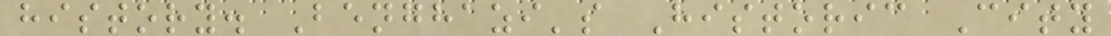history. Benghazi's Historic City
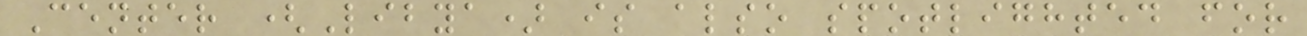Center (Libya) is also spotlighted for
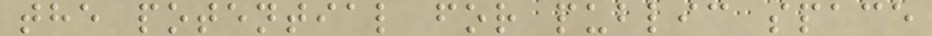the potential for public space
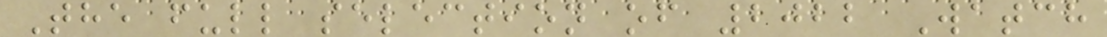The full selection of 2022 Watch
